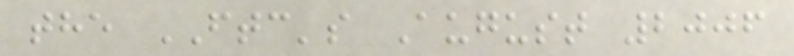the FTC's August 2006
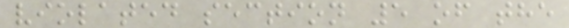violated section 5 of the
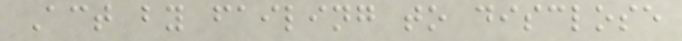Act by failing to disclose
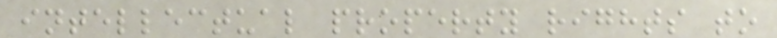intellectual property rights to
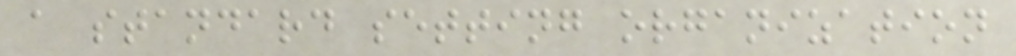a standard setting organization
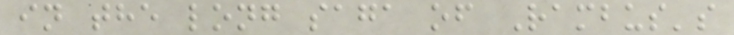in the long saga of Rambus's
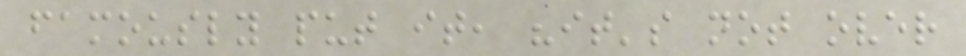famously put it, "it's not over
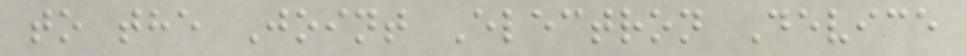to the Joint Electron Device
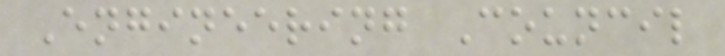Engineering Council
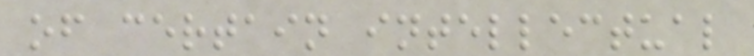of certain intellectual
